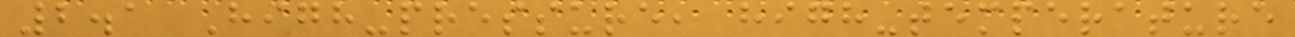2.1 High-pressure, high-temperature
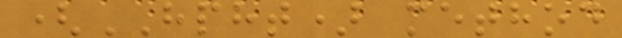(HPHT) method
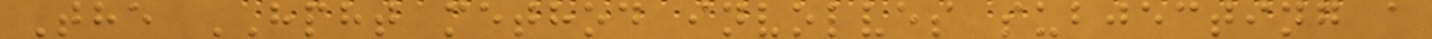The HPHT method involves subjecting a
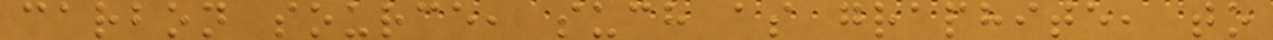carbon source, such as graphite, to
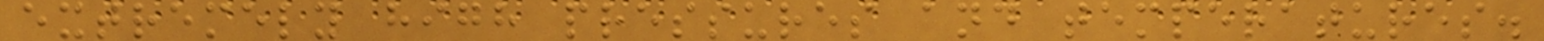extremely high pressures and temperatures.
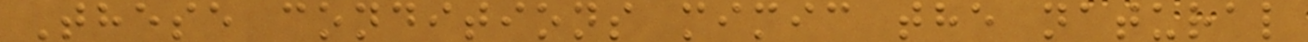These conditions mimic the natural
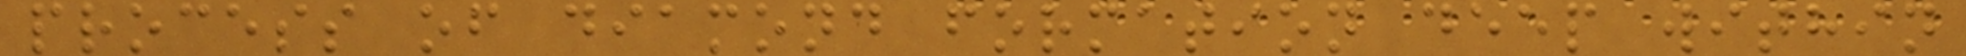process of diamond formation deep within
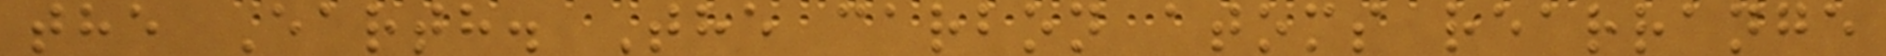the Earth. The carbon atoms rearrange
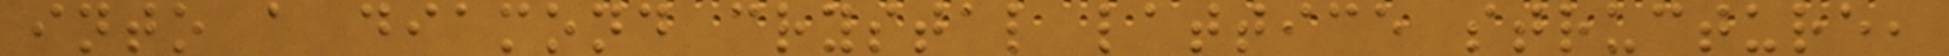into a diamond crystal lattice structure,
